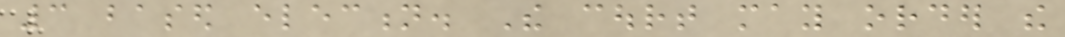3 based election. The court may order the
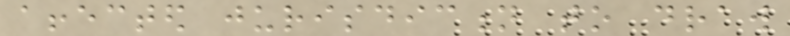affected jurisdiction to draw
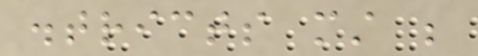districts must be
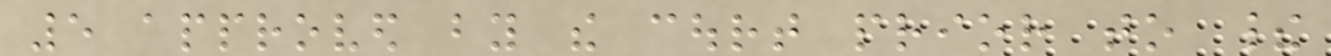5 approved by the court prior to their
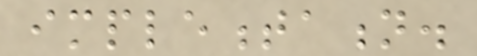implementation.
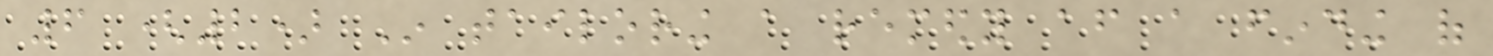6 (2) In tailoring a remedy after a finding of
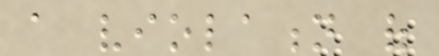a violation of
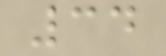34
